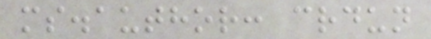ms.author: crdun
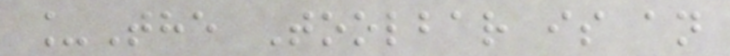_The Toolbar is an
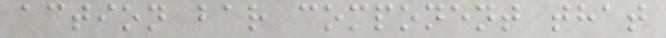action bar component that
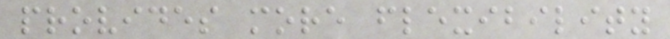provides more flexibility
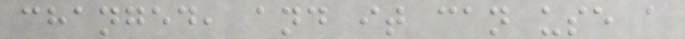changed, and it can use a
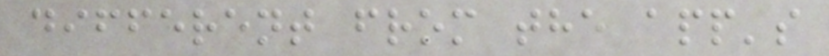different from the app's
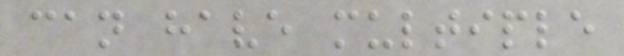can have multiple
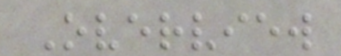Overview
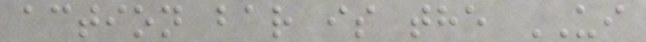action bar is the UI
